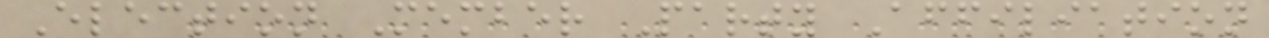Election Member Party Affiliation
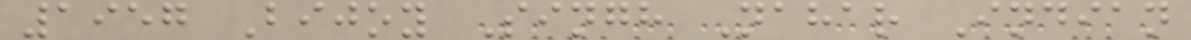1957 Bijoy Singh Nahar Indian
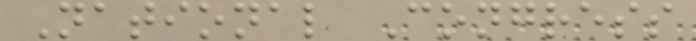National Congress
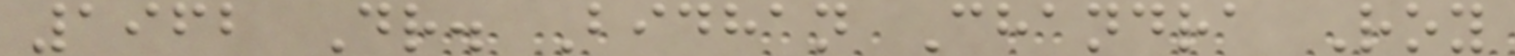1962 Dr. Bidhan Chandra Roy
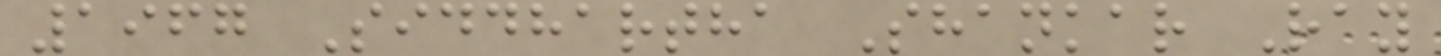1967 Siddhartha Shankar Ray
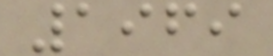1969
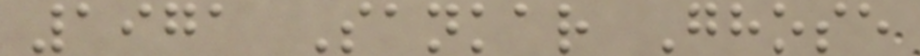1971 Sankar Ghose
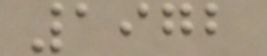1972
